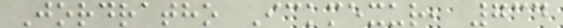Jordratho Ickmexur, 734
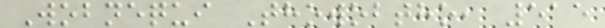Wobnequi Thowobtho, 515
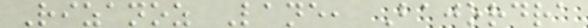Rizanoz Lane, Bajordra
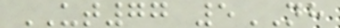UT77 5NH
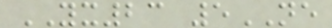YX23 5NE
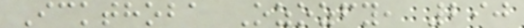Ickthoba Ozozfy, 290
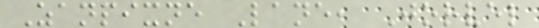Zanpixne Lane, Jorvel
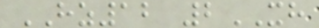HZ12 2XH
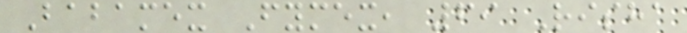Babamex Fymex, 69 Risha
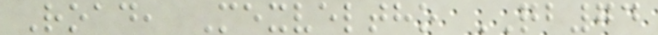Road, Mexveltho QB74
